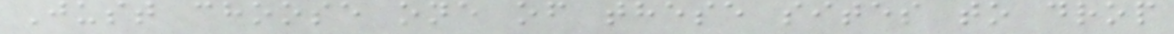Just choose one of these sites to drop
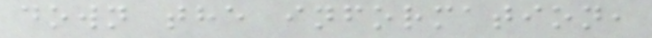down the information,
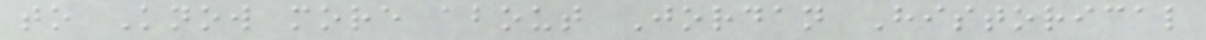to Know more about Jordan Historical
